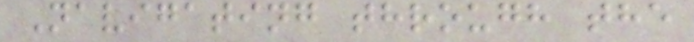Navigating through the
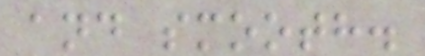and smooth.
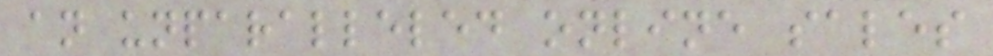an unparalleled online sales
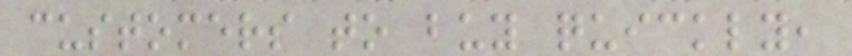customers to buy quickly,
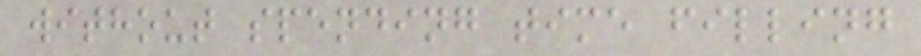without spending time filling
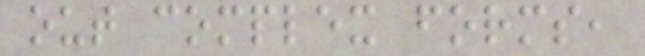out complex forms,
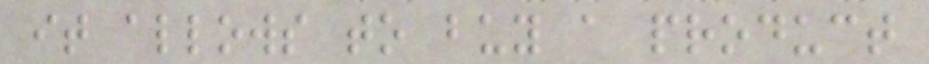it allows to buy a product
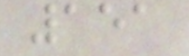151
